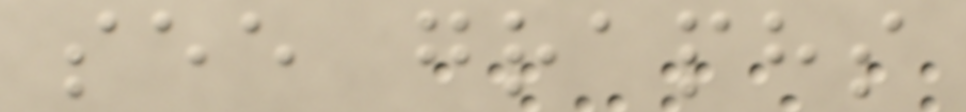see graphs
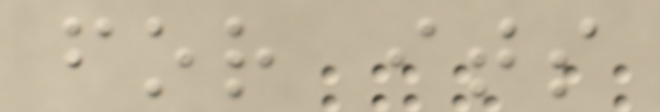for its
